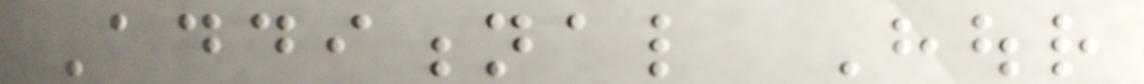Additional Hour
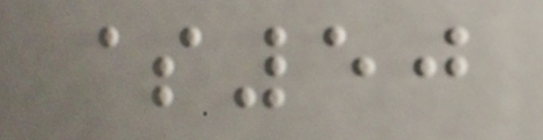$50
